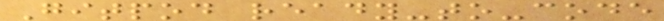Gitpod ready-to-code
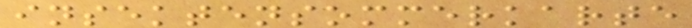insektensommerkarte
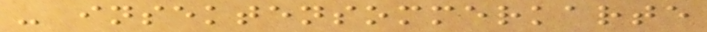- insektensommerkarte
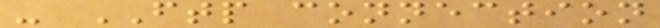- FTP connection
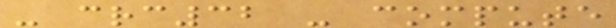- crc32 - compute
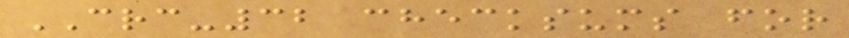CRC-32 checksums for
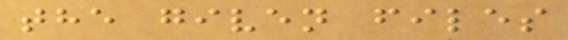the given files
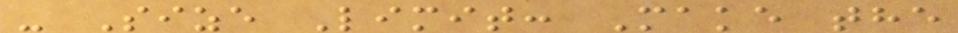- Size Limit: Make the
